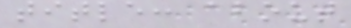title: about
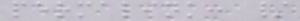permalink: /
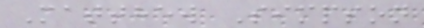Matthew Simpson
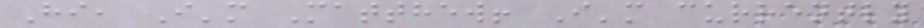Hi, I'm Matthew! I'm currently
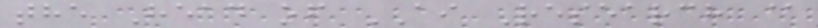the Head of AI Research @
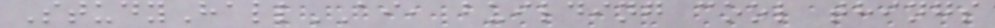StudyHallAI, building cool things
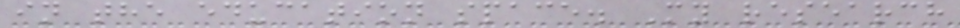in the education space. My research
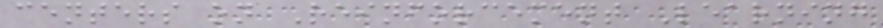centers on Reinforcement Learning
